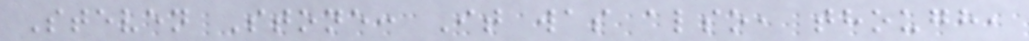Steven Stone: It was also, though,
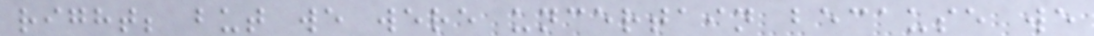right; but we were uncertain because we
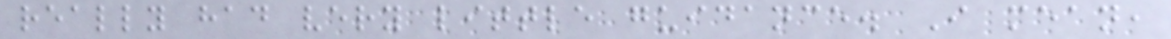really had very little guidance. I mean,
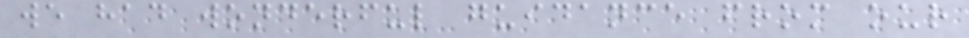we had wonderful guidance from our
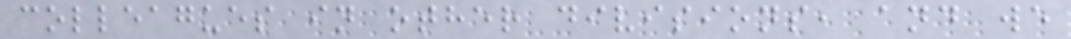colleagues in other divisions, and we
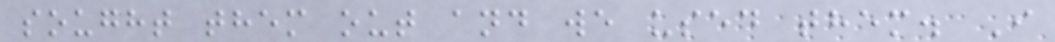sought them out and we used them. I
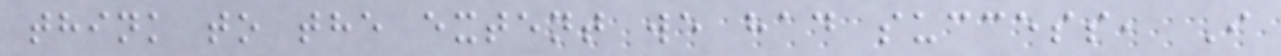think to the extent we had success, I
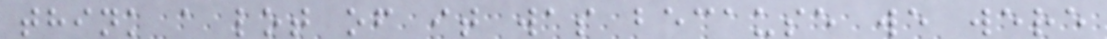think a lot of it was because we were
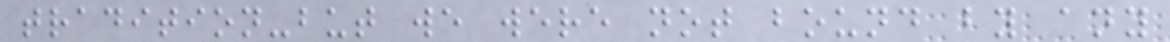tradition-but we were not bound by any
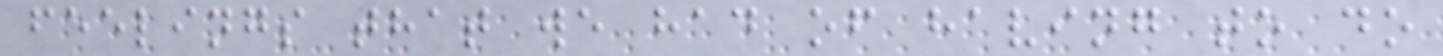feelings that we had of having to do
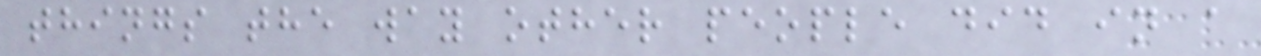things the way other people did in a
